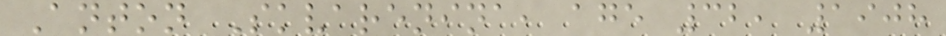Anton Skvarenina, age 32, 1908
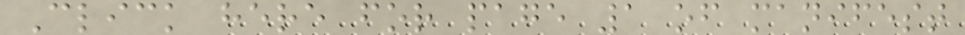Click here for page 1 of manifest
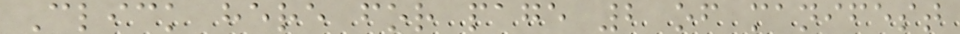Click here for page 2 of manifest
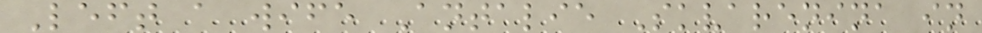Left a wife Antalie Skvarenina in
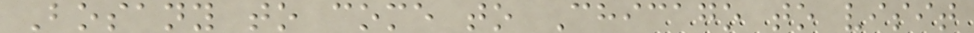Bosany to come to Chicago to visit
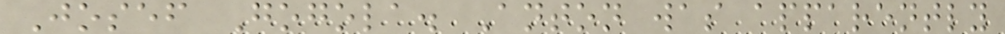Josef Gogola. Anton was apparently
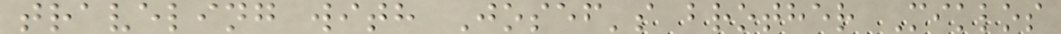traveling with Josef's brother Miklos
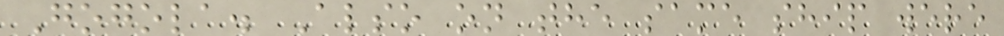Gogola. Also on the same ship were
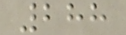288
